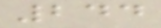244
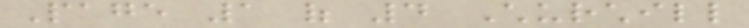Page 1 of 4 Churchill
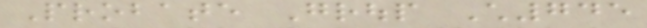Probate Group Ch745
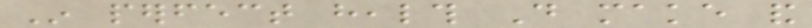In perfect health Do make and
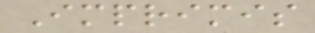Imprimis
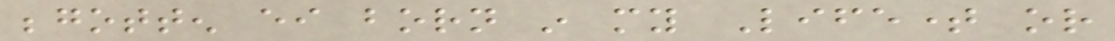begotten either born in my Lifetime or
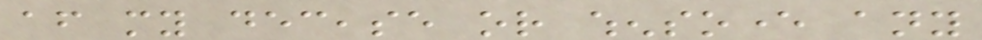after my decease or whensoever any
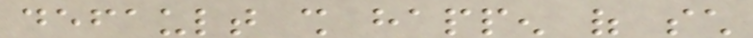default shall happen of such
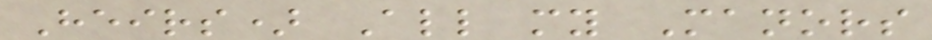Heirs) All my Manors
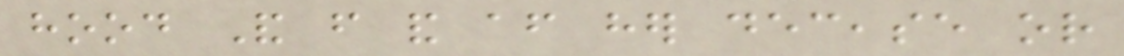hood And from and after her decease or
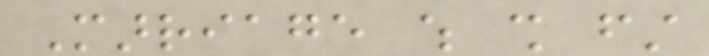Marriage which shall first
